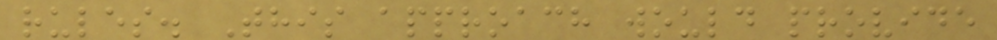rules. This approach would provide
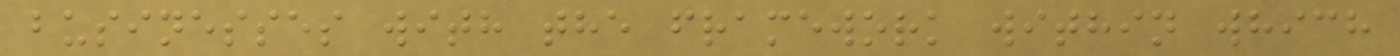businesses with the framework within which
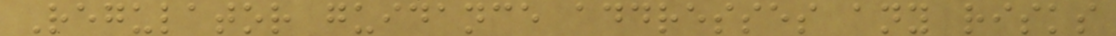Regulator guidance addresses any risks
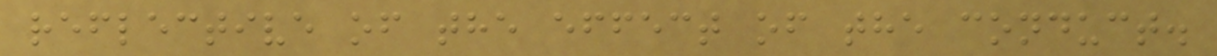reflective of the effect of the conduct.
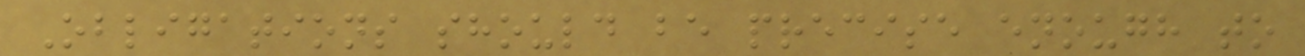Obligations should be precise enough to
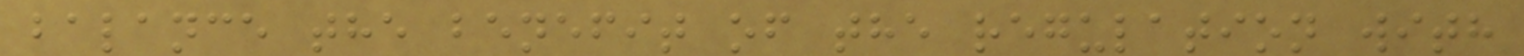balance the benefit of the regulation with
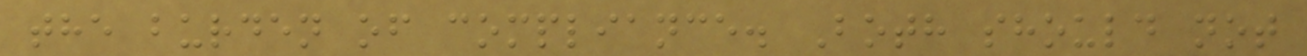the burden of compliance. Both should not
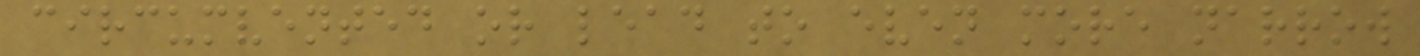circumvented or lead to even more narrow
